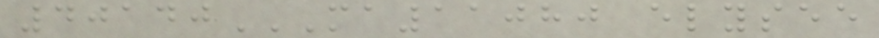40140MA11080 ELYSEE
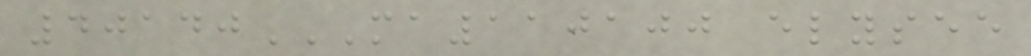40140MA110100 ELYSEE
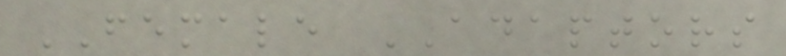FEMALE ADAPTORS
